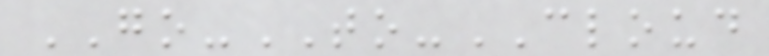GO-TO-CLOUD
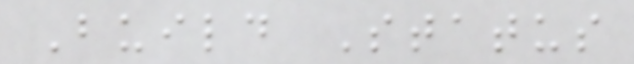Build Status
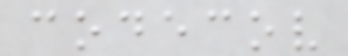codecov
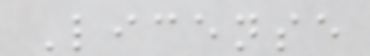License
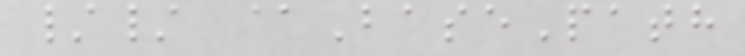// @BasePath
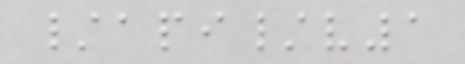/api/v1
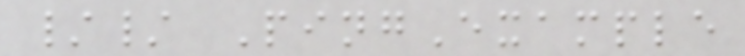// PingExample
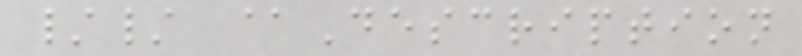// @Description
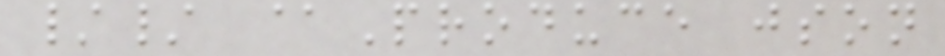// @Produce json
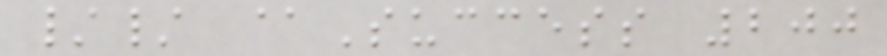// @Success 200
